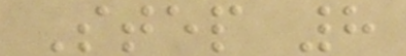Step 8
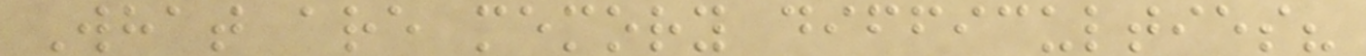What are memory difficulties?
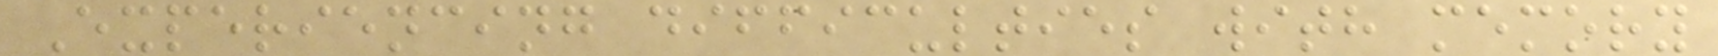Experiencing difficulties with memory
